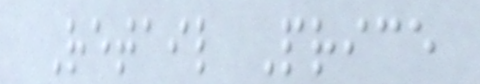Retail Price
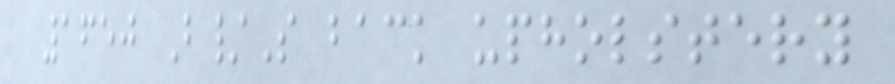1650 B/S back upholstery
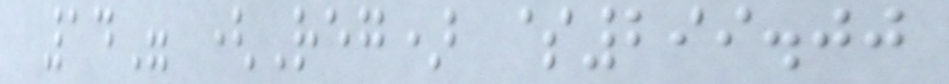14" (Reg) $299.00
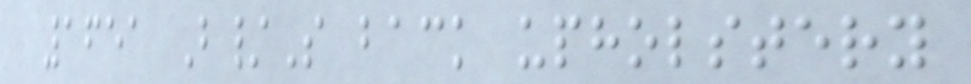1651 B/S back upholstery
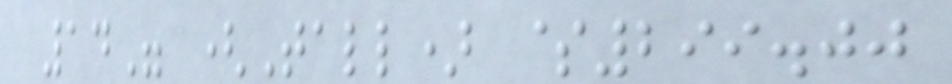14" (Tall) $299.00
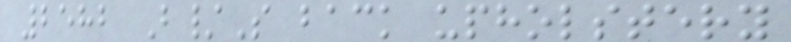2582 B/S back upholstery
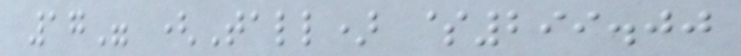17" (Tall) $299.00
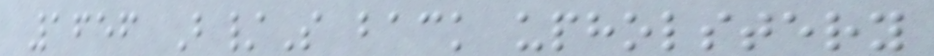1656 B/S back upholstery
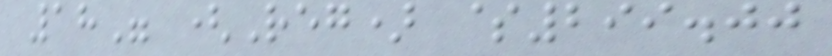18" (Reg) $299.00
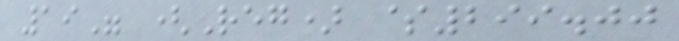19" (Reg) $299.00
